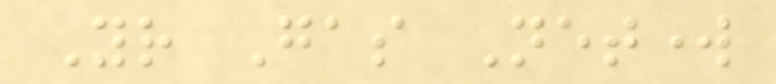Your Gas Network
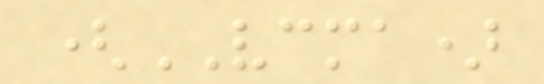(VCMA)
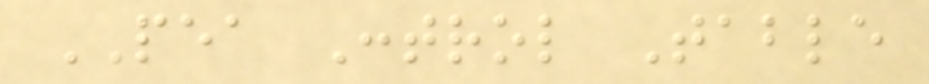PEA Control Table
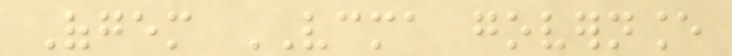Ofgem VCMA governance
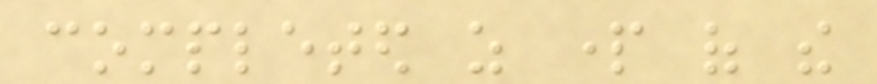completed as part of the
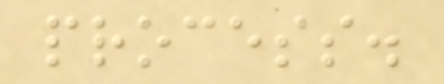process.
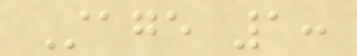Stage 1:
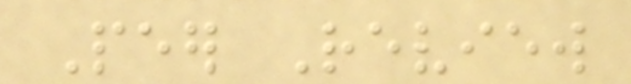Peer Review
